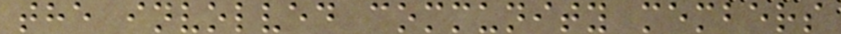the involved community members
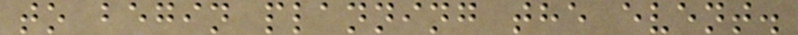to begin planning the event.
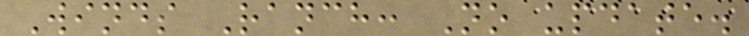Winds Ranch: No update.
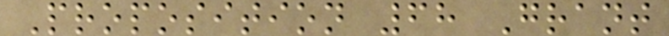Proposition 68 Grant
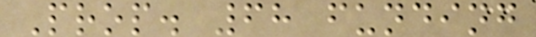Prop. 68 funding
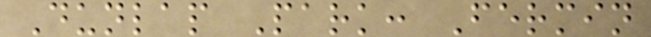Dunlap Park: Fermin
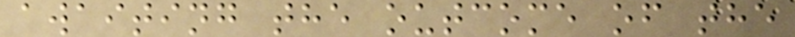awaiting the outcome of the
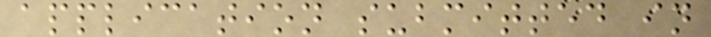application submitted in
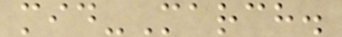mid-March.
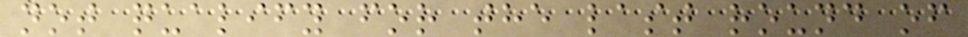not qualify for the last round of
